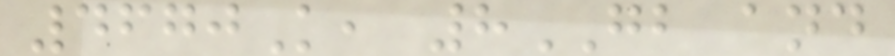4670K, 8GB and
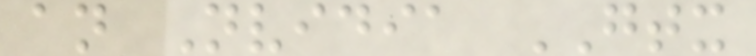an Nvidia GTX
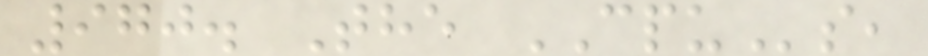970. The CPUs,
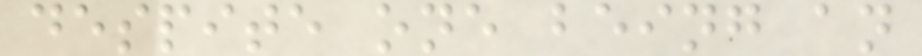despite one being an
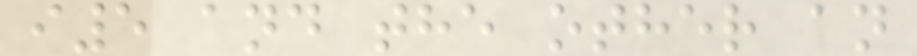i5 and the other an
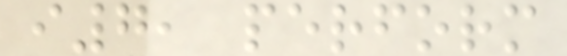i7, perform
